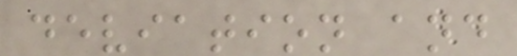deviation and
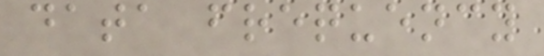data frequency
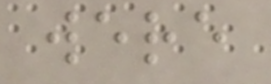were
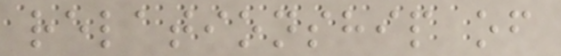relationship of
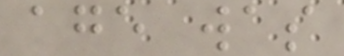age was
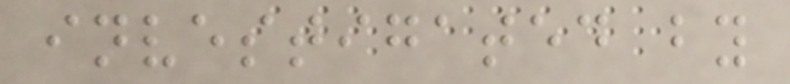investigated by
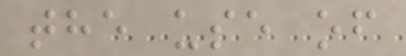the use of
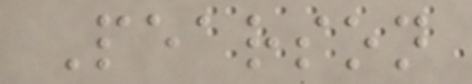Pearson
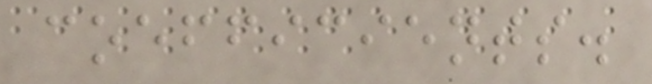coefficients.
